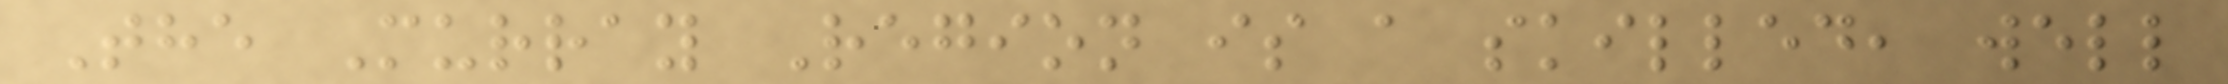The Murray Region is a skilled, well
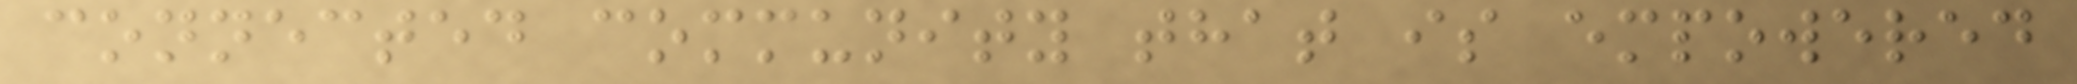connected community that is empowered
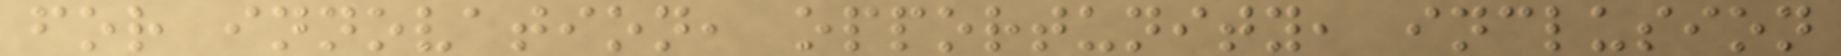for innovation, opportunity, inclusion
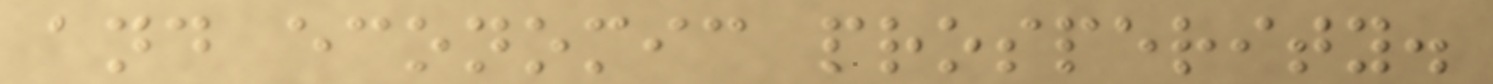and economic prosperity.
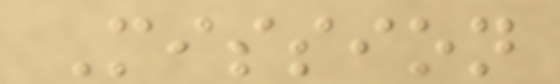Mission
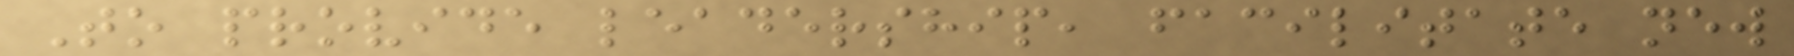To provide leadership, facilitate new
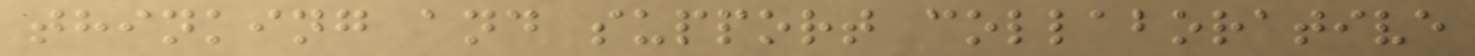thinking and support collaborative
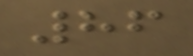86
